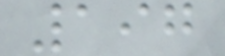197
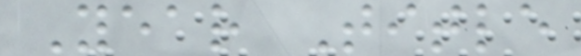Year Title
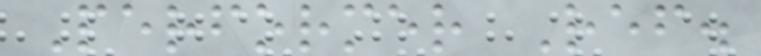Performer Ref.
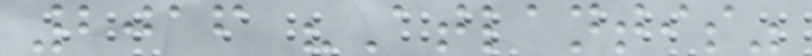2016 "Atlantis"
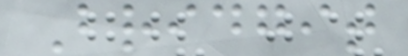Bridgit
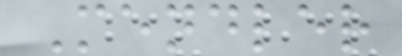Mendler
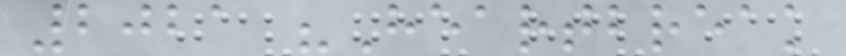2021 "Heartbreak
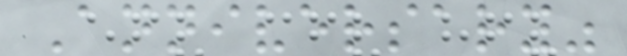Anniversary"
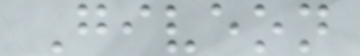Giveon
